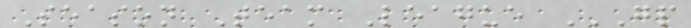Season Team League GP
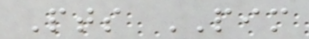Pts PIM
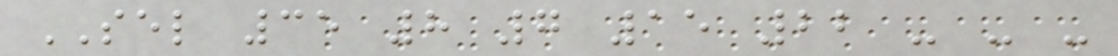SEL 35 8 7 15 22 - - -
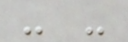- -
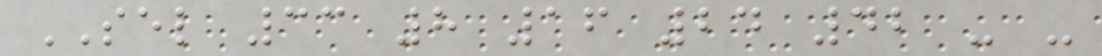SEL 33 8 16 24 42 - -
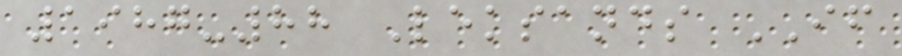1987-88 Leksands IF
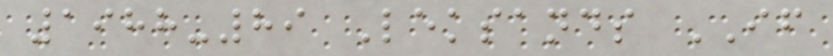1988-89 Leksands IF
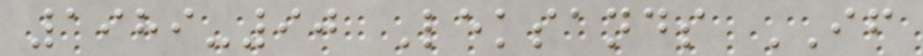1989-90 Leksands IF
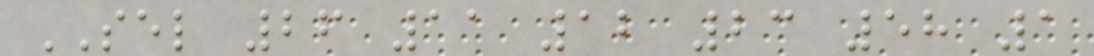SEL 26 11 12 23 58 1
